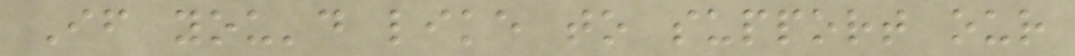If you'd like to support our
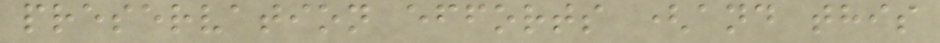preservation efforts (and this
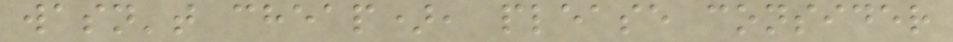wasn't cheap), please consider
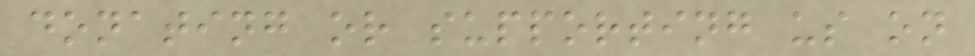donating or supporting us on
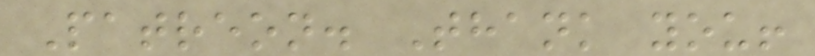Patreon. Thank you!
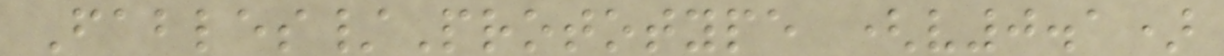Fables/Prototype (v0.1)
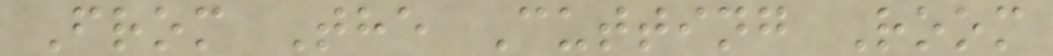From The Cutting Room
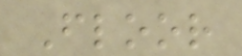Floor
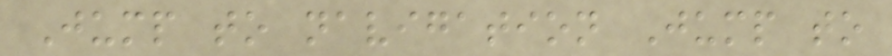Jump to navigation Jump to
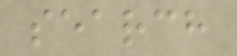search
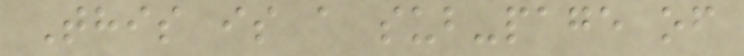This is a sub-page of
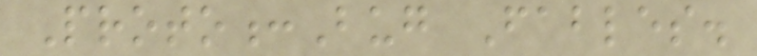Proto:Bug Fables.
